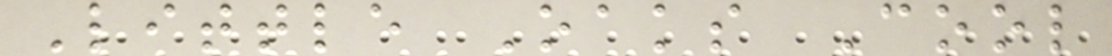Little Oaks Cool
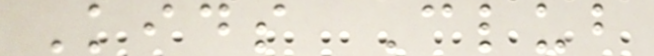Kids Club
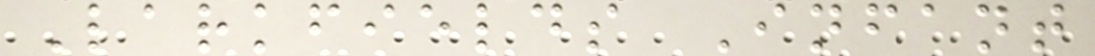Larkfields Infant
